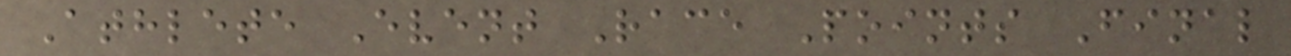Athlete Event Race Points Final
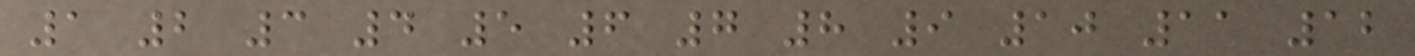1 2 3 4 5 6 7 8 9 10 11 12
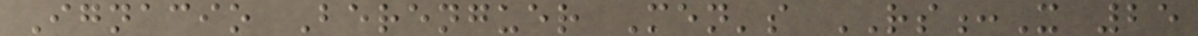Ignacio Berenguer Men's RS:X 25
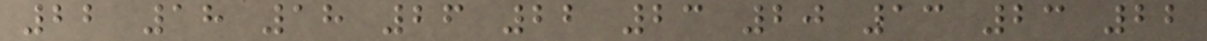22 18 18 26 22 23 20 13 23 22
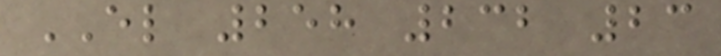EL 258 232 23
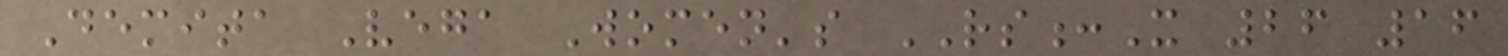Demita Vega Women's RS:X 26 16
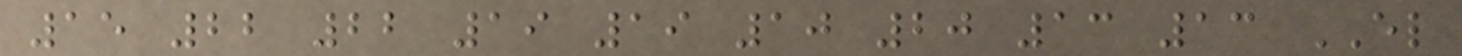15 22 22 19 19 10 20 13 13 EL
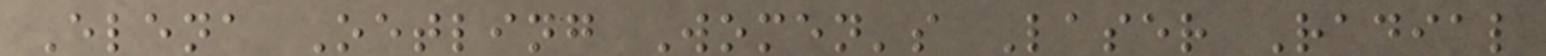Elena Oetling Women's Laser Radial
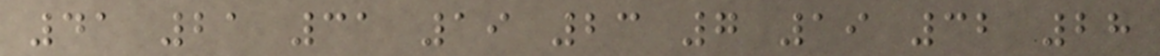41 21 31 19 23 7 19 32 28
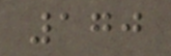170
